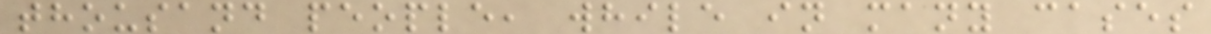thousand people, while in many cases
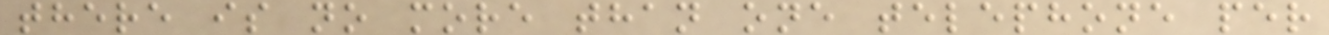there is no more than one telephone per
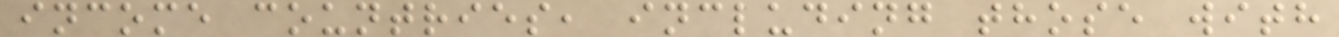income countries, including those with
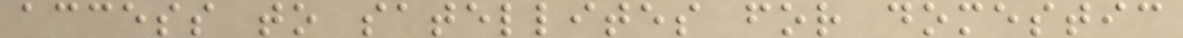access to satellites for domestic
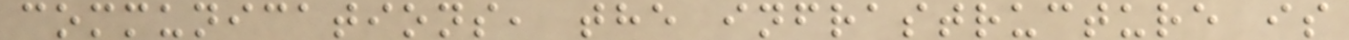communications, the infrastructure is
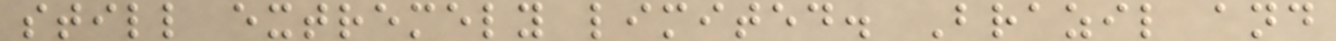still extremely limited. Brazil and
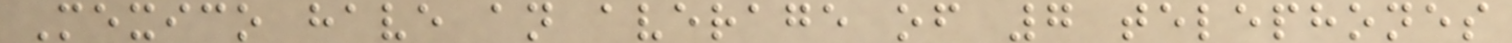Mexico have an average of 7 telephones
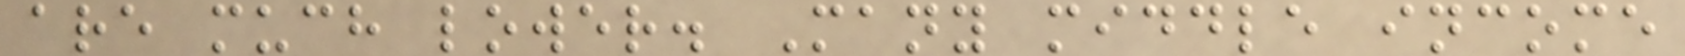are much lower. Many middle income
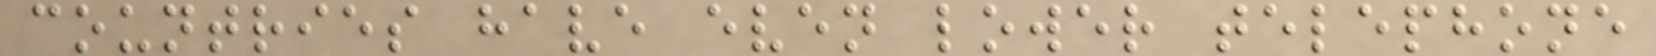countries have even lower telephone
